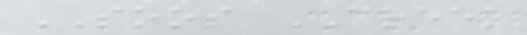SOOS CREEK
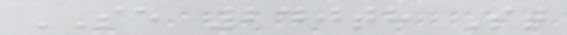SE 240th St
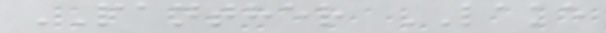PANTHER LAKE
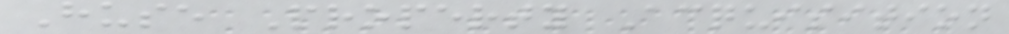Huse Property Acquisition
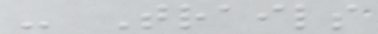- Trails
